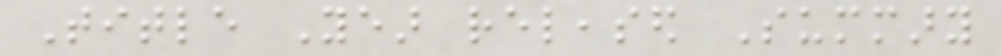Title Year released Summary
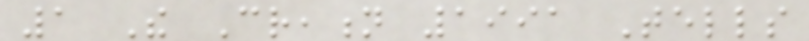1 The Creation 1991 Tells
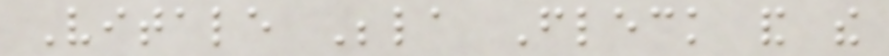Vitale Bela Fleck and the
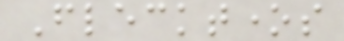Flecktones
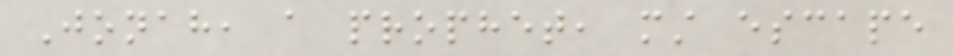Jonah, a prophet, must escape
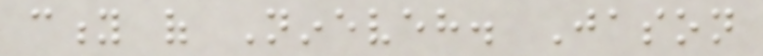city of Nineveh. Jason
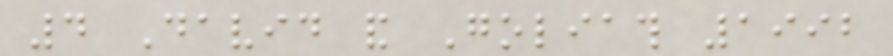4 David and Goliath 1992
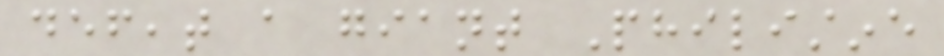defeat a giant Philistine
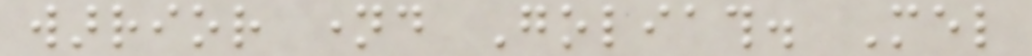warrior named Goliath. Mel
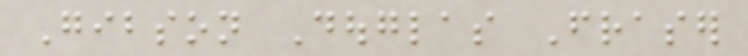Gibson Douglas Fraser
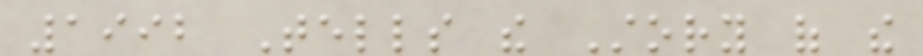1992 Tells the Story of the
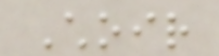Choir
